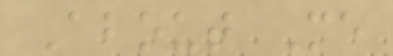About Me
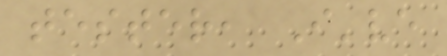tester, I've
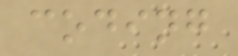coding
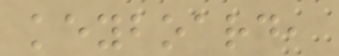keyboard,
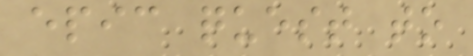epic quest to
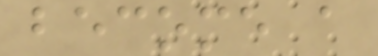become a
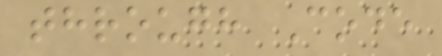through Code
